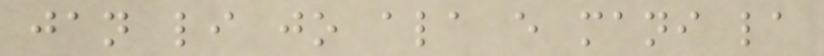jan li jo ala e mani la
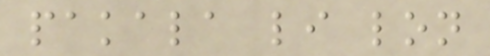pakala li lon
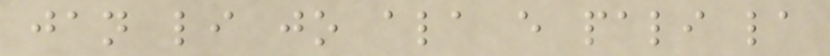jan li jo ala e pali la
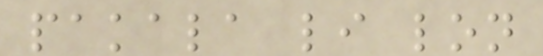pakala li lon
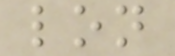lon
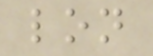lon
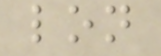lon
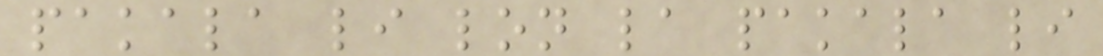pakala li lon la pakala li
